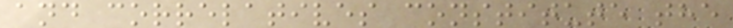and correlatives constitute the
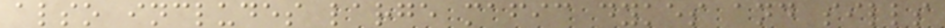also includes large mafic dykes and sills
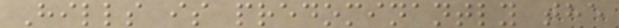Hills is predominantly the
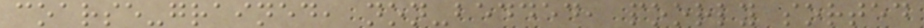coarse-grained, non-bedded, poorly sorted
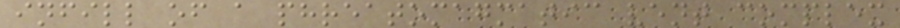infill of a phreatomagmatic vent complex
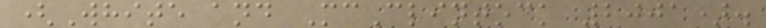(White and McClintock 2001).
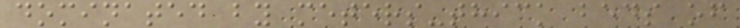dominated by meters-thick beds of
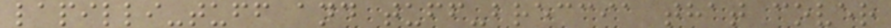lapilli-tuff and tuff-breccia that cover
